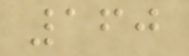160
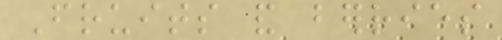Fruits and berries
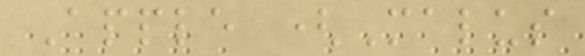Apple (Malus
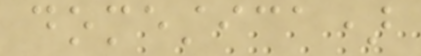domestica)
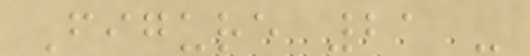Figure 21 -
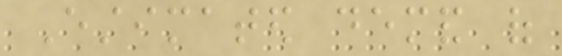Estimated demand of
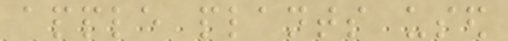apple plants used
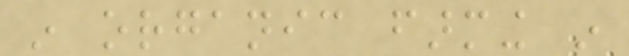in organic farming in
